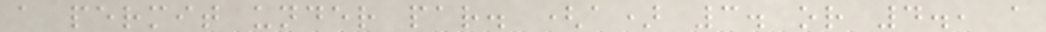a permit under par. (a) 3. or 4., a
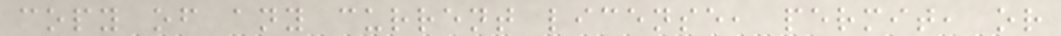copy of any current license, permit, or
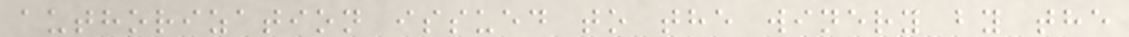authorization issued to the winery by the
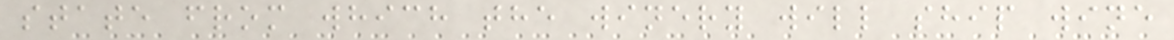state from which the winery will ship wine
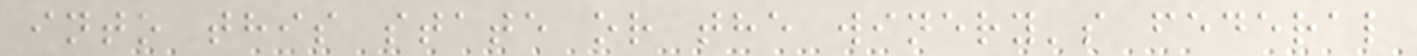into this state or the winery's federal
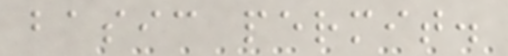basic permit.
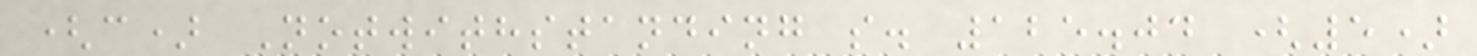(c) Notwithstanding s. 125.04 (5)
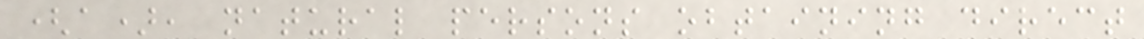(a), natural persons obtaining direct
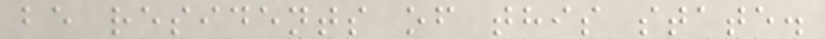be residents of this state.
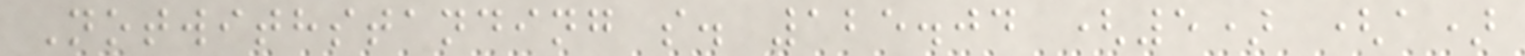Notwithstanding s. 125.04 (5) (a)
